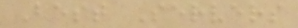Best Servers
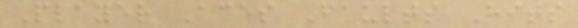Player Aces Faults Hits
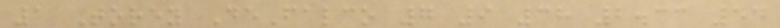1 Torey DeFalco 7 9 38 2.33 54
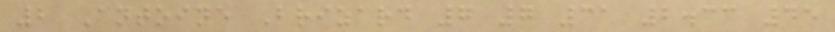2 Antoine Brizard 7 7 31 2.33 45
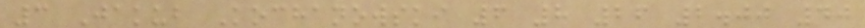3 Jakub Kochanowski 6 8 26 2.00 40
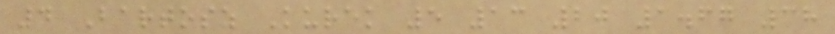4 Bartosz Kurek 5 13 20 1.67 38
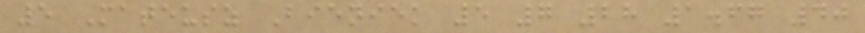5 Mateusz Bieniek 5 7 28 1.67 40
